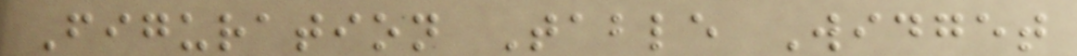Figuration Table Widget
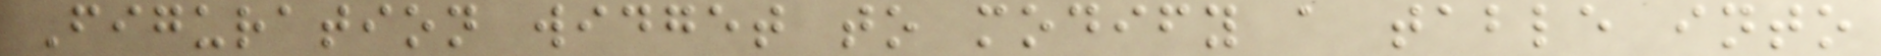Figuration widget to modify a table into
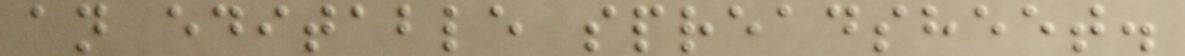an editable spreadsheet.
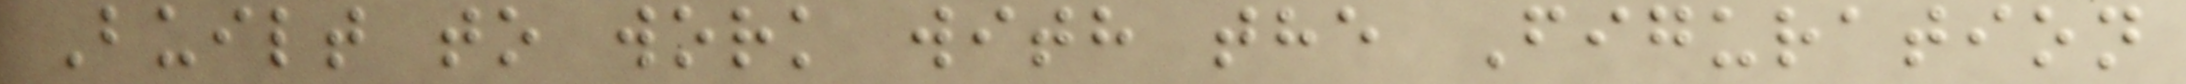Built to work with the Figuration
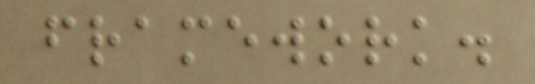framework.
